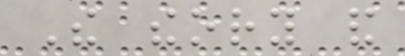The theory and
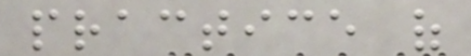practice of
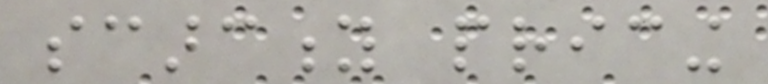scarcity pricing
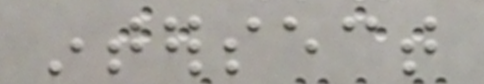intersect
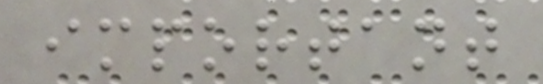important
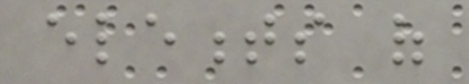elements of
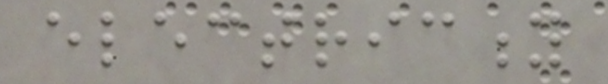electricity
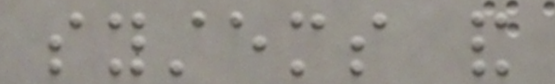systems and
